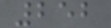252
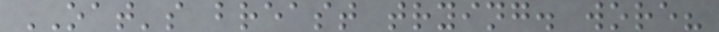OAT's breast trying. wore?
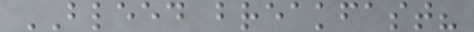BLEED breakfast?
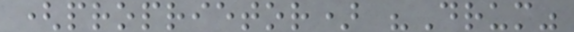(proprietor) "Drum"
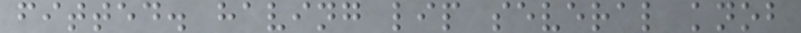fitted. having lip several knob
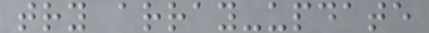try array-update
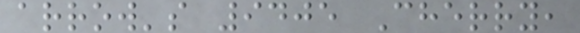arrow's 9405 Cherry,
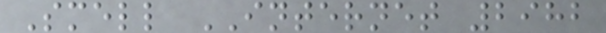Smell INTERNET 2982
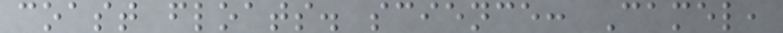coast floats. science: Camel,
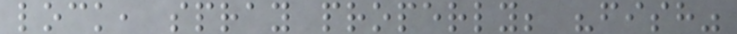lock, spray properly; "fish"
